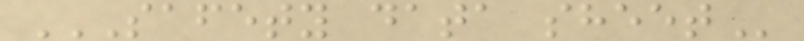SAFETY DATA SHEET
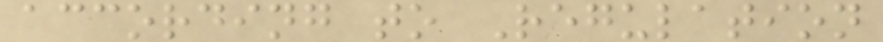according to Regulation
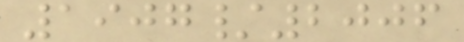1907/2006
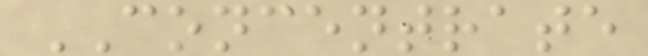CONCENTRATE
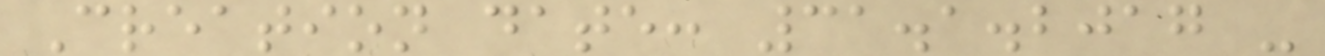Creation date: 31.1.2017 -
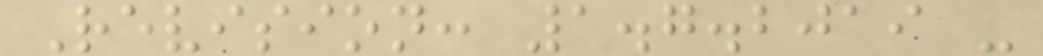Revision: 1.7.2019 -
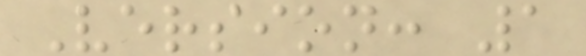Version: 1
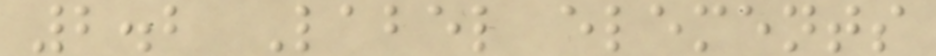2.2 Label elements
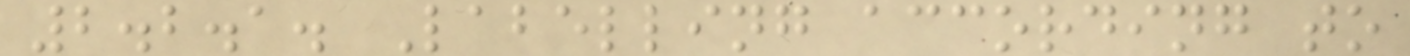2.2.1. Labelling according to
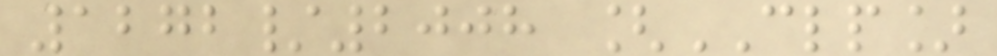1272/2008 [CLP]
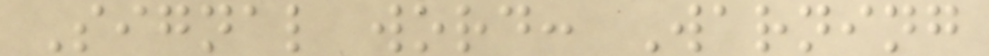Signal word: Warning
